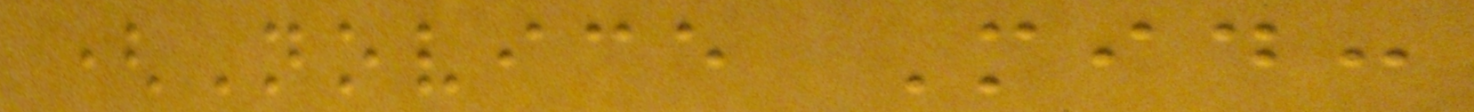(Novice Mid:
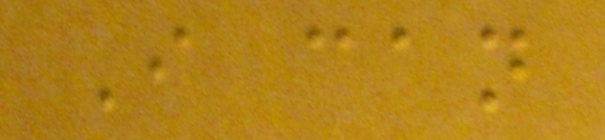I can
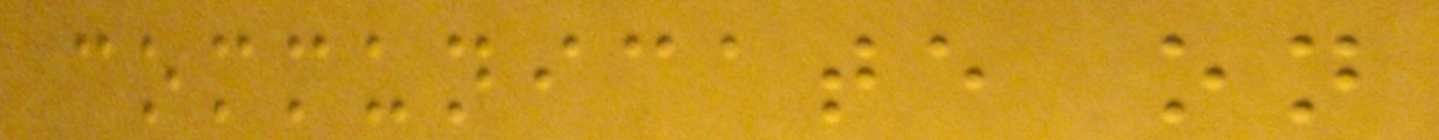communicate on
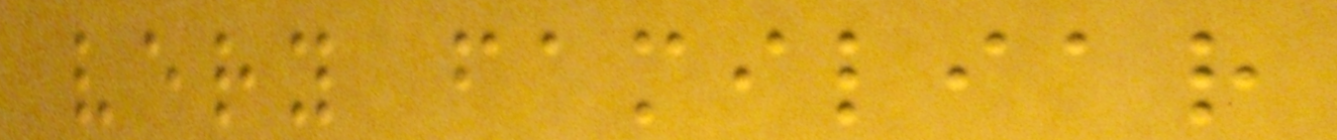very familiar
